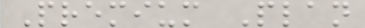Premium Plan
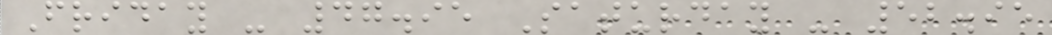Friday - 47.95 Saturday - 52.95
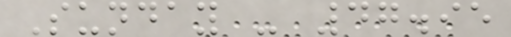Sunday - 47.95
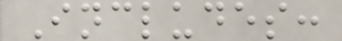Includes:
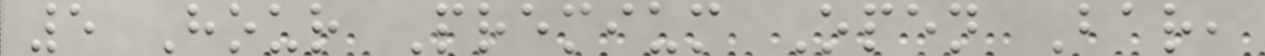5 Hour Premium Open Bar,
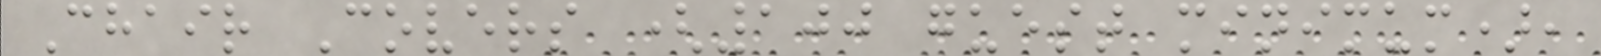Chair Covers (100 guest minimum),
